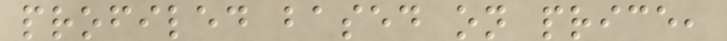profiled based on price,
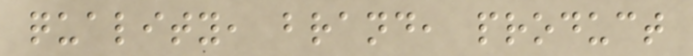quality, brand, product
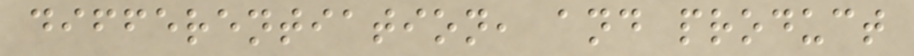differentiation, and product
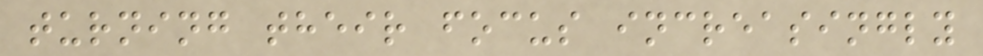turning their focus increasingly
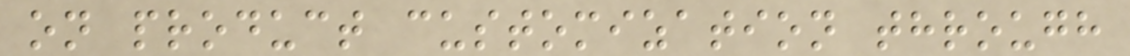on product customization through
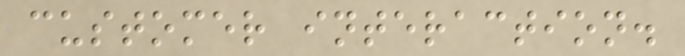customer interaction.
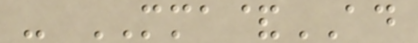- MMA&AD
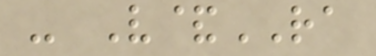- V&RA
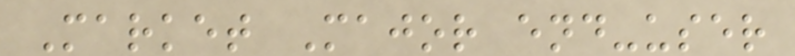Market Major end-user
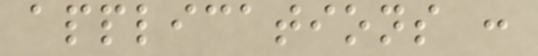applications :
